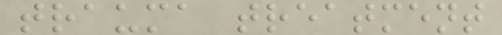trauma treatment
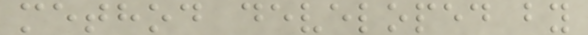method developed by
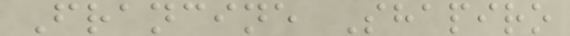Francine Shapiro
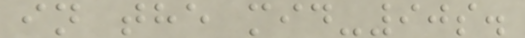in the mid-90s.
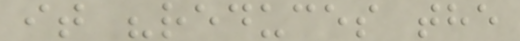it "reduces the
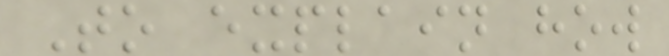To explain how
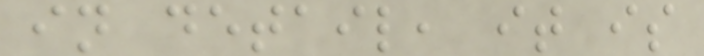in detail, it is
